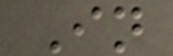In
